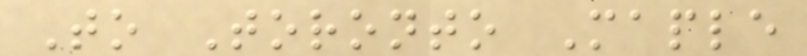To Toronto Maple
